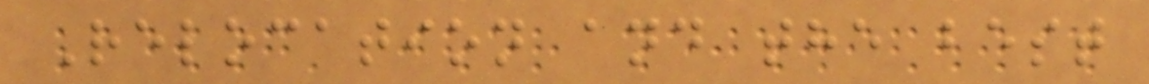Relocation and the best
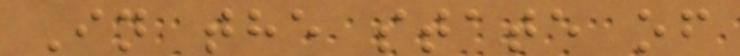In the state of
